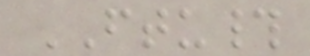FTU#
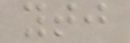ytj
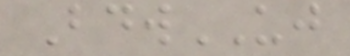BdwUJ
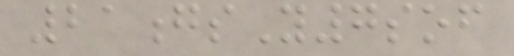21gsY7sof
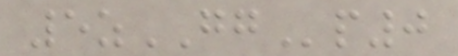5zGGp0
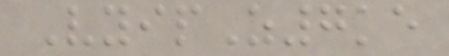VyipZ7ke
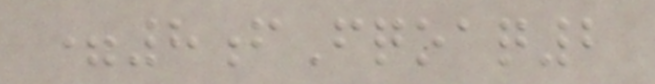=8fFqoaq2
